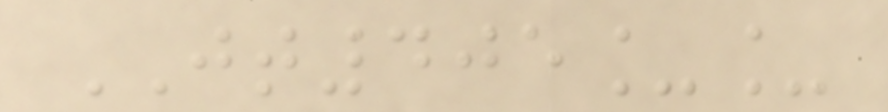JT405__
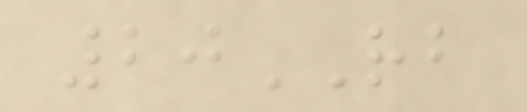20RB
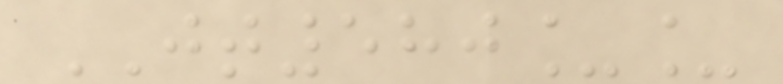JT580__
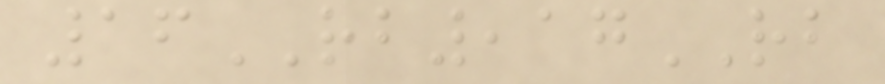16RB,17RB
